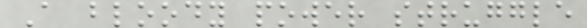A bloody power struggle
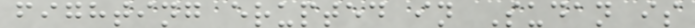fighting erupted in Sudan is
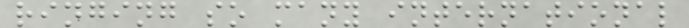ringing so many international
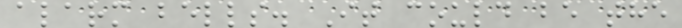alarm bells. It could be the
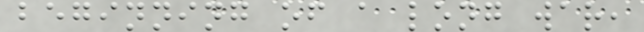beginning of a long war,
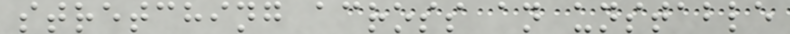stretching across an unstable
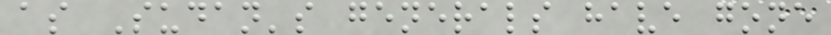as Sudan's generals have gone
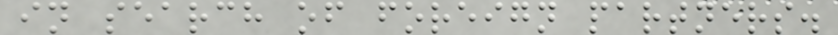in search of foreign partners.
